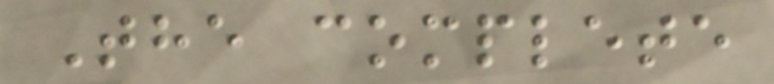The complete
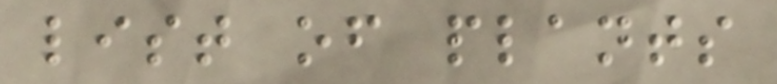list of plants
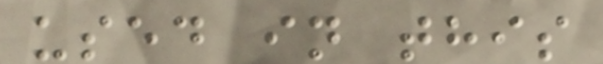used in this
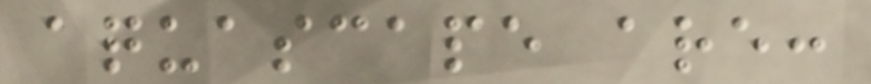aquascape are:
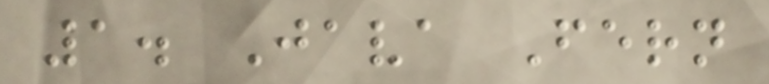1. Java Fern
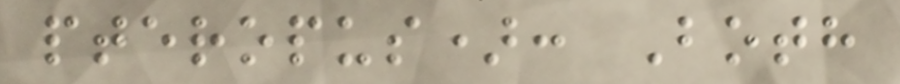pteropus): Both
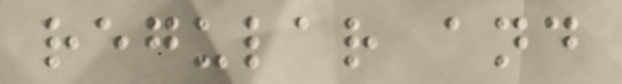regular and
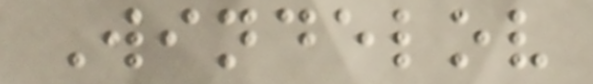Windelov
